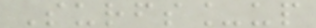Surfs_up
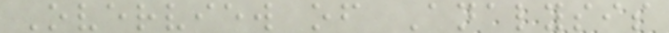Overview of Analysis
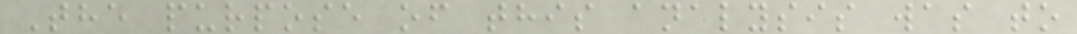The purpose of this analysis was to
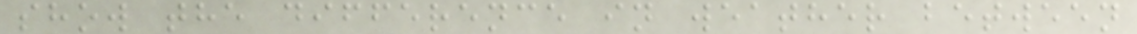show the difference in weather between
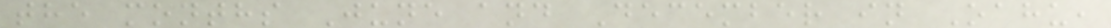the months June and December in Oahu,
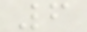6
